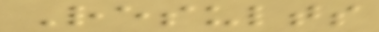Results
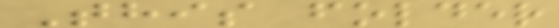This folder
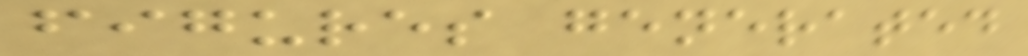figures generated
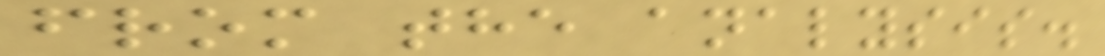from the analysis.
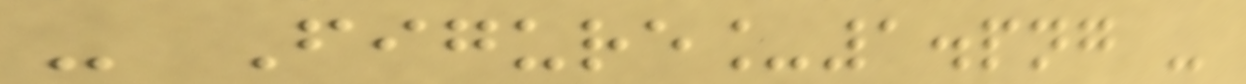- Figure_1.png -
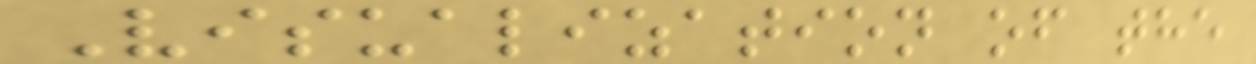Visualization of the
